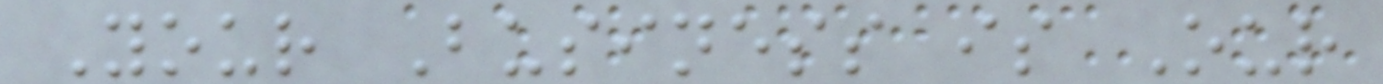Your Business is Our
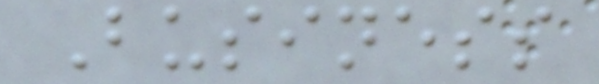Business
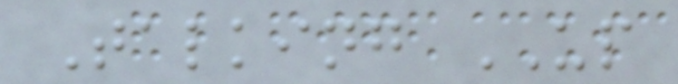Talking UP
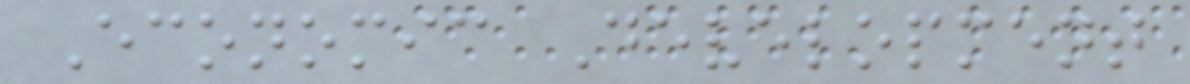Economic Development
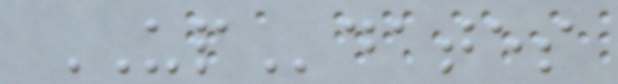UPdates
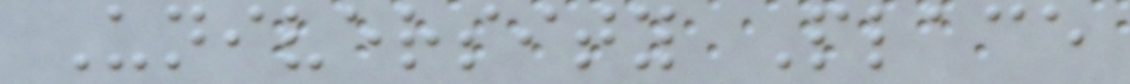University Place
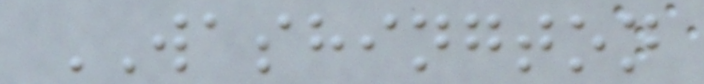WASHINGTON
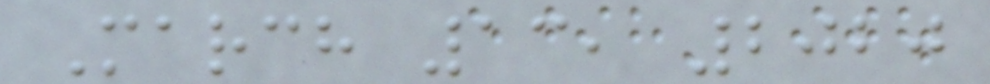March 13, 2020
